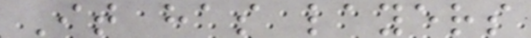It has layers
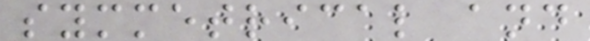symmetrical and
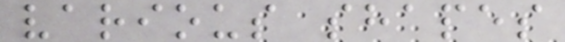various shapes
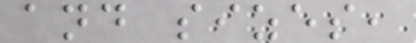and sizes,
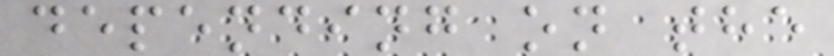depending on the
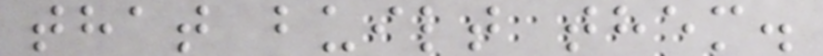that built them.
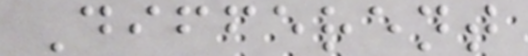Different
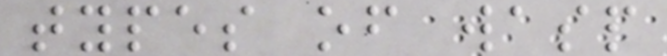types of wasp
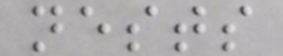nests
